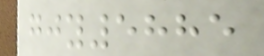gjy5885
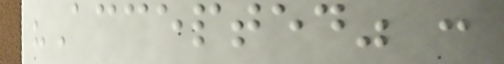"Accepted" :
